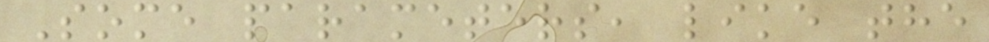Some parameters, like the
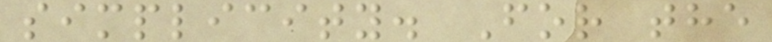simplicity. For the
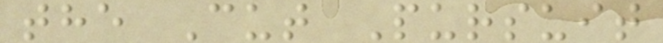the Cut Pursuit
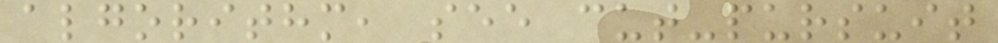algorithm, see cut-pursuit
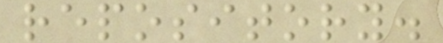repository.
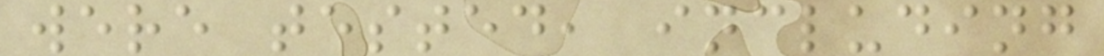were tested, including
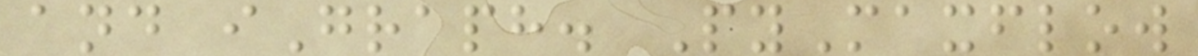and iGraph. PyMaxflow
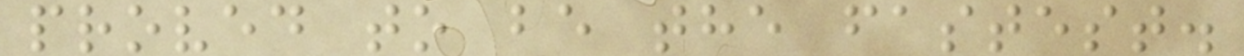proved to be the fastest.
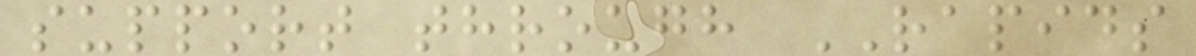support through RAPIDS
